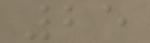25
